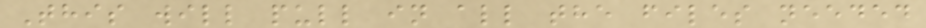This will pull in all the files needed
